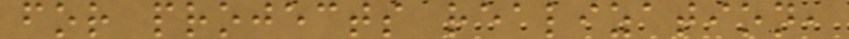for projects realization,
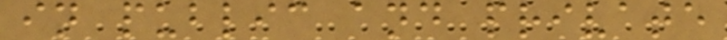in public and private
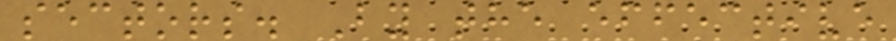sectors. By the effective
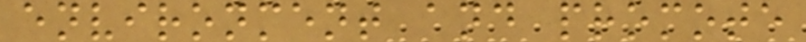environment and promote
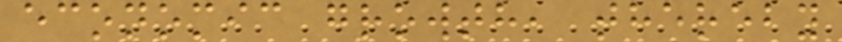economic growth, thereby
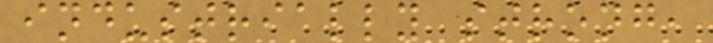industrially strong,
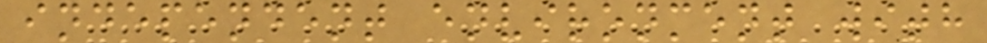independent environment with
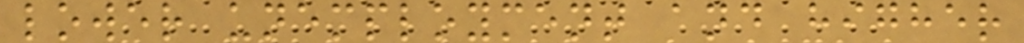lower unemployment and higher
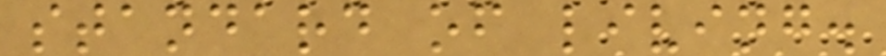standard of living.
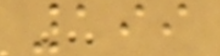199
